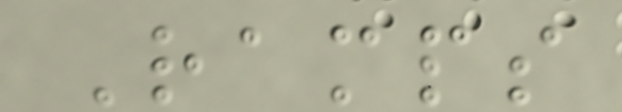Ramps
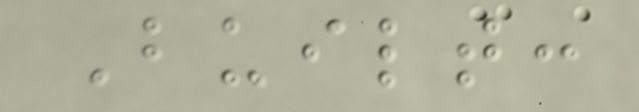Built:
